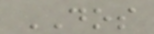DOS
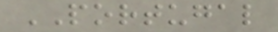PORTUGAL
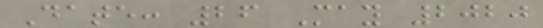Date: 26 May 2020
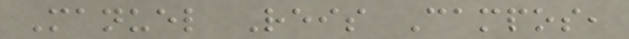Manuel Reis Campos,
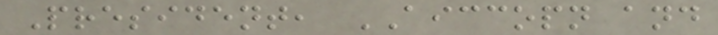President, AICCOPN and
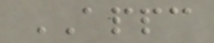APPC
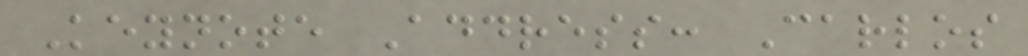Keynote Address: Carlos
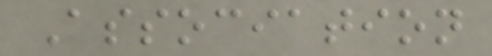Association
